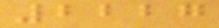2227
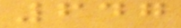647
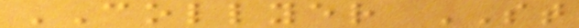COLLYER ST
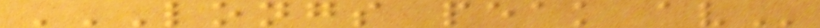LONGS PEAK AV
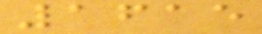1615
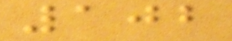102
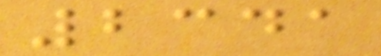2341
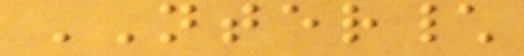NTER\
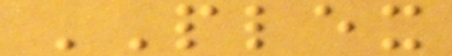PLEX
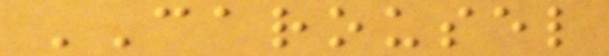CAROUSEL
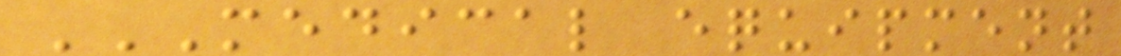MEDICAL EQUIPMENT
